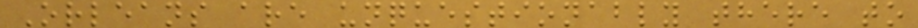Orleans are unquestionably there to
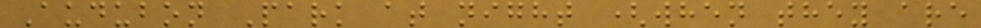Audubon Park at night (when they are
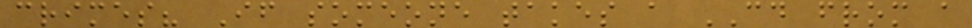crimes? If someone takes a CD from a
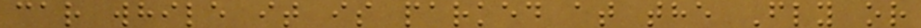car while it is parked at the Fly or
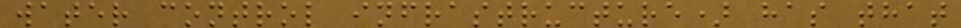water control infrastructure) has that
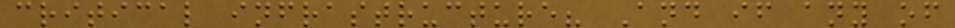critical infrastructure? And if any of
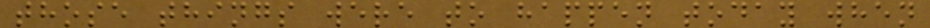those things were to happen today when
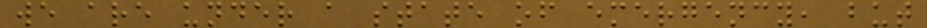we are under a state of emergency, but
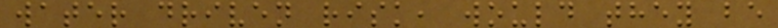water driven risk, would they be
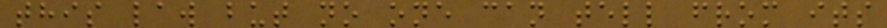this law but no one can tell from its
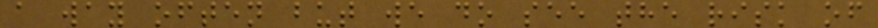a way often but we do see the risk of
